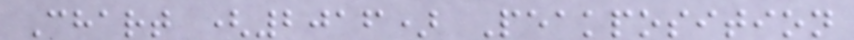Chart (2016) Peakposition
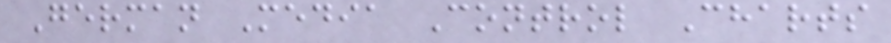German Media Control Charts
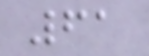61
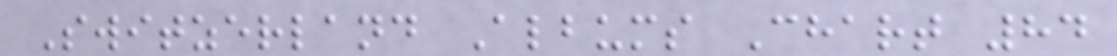Switzerland Albums Chart 84
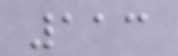113
